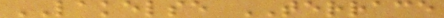LAKELSE TERRACE
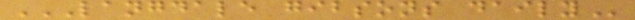LANGDALE GIBSONS DAILY
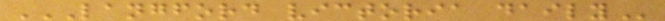LANGFORD VICTORIA DAILY
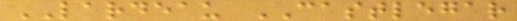LARDEAU CASTLEGAR
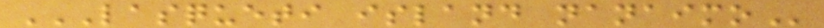LASQUETI ISLAND NANAIMO
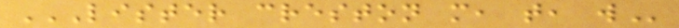LISTER CRESTON M, T, W
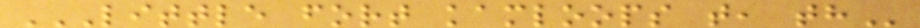LITTLE FORT KAMLOOPS T, TH
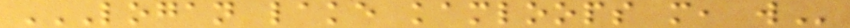LOGAN LAKE KAMLOOPS M, W
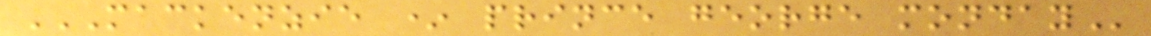MACKENZIE * PRINCE GEORGE MONDAY
